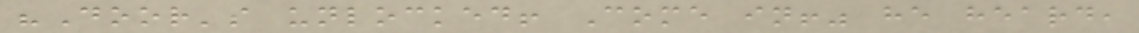"Door's unlocked! Come in!" he heard,
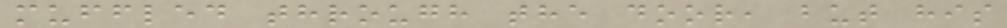muffled through the door, but his
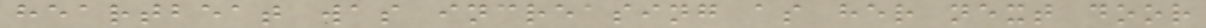heartbeat was increasing as her next door
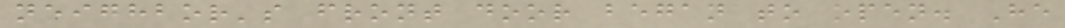neighbor's front door began to open. He
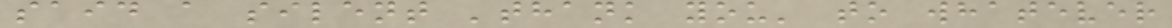said a silent 'thank you' to whatever
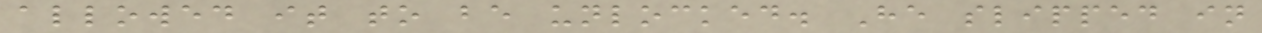allowed it to be unlocked. He slipped in
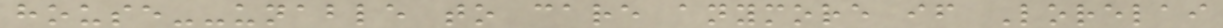house--unable to care anymore if Lorelai
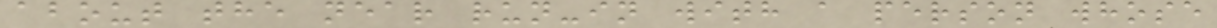about the near run-in with a person whose
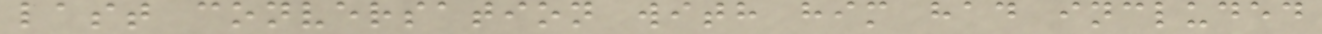last conversation with him had included
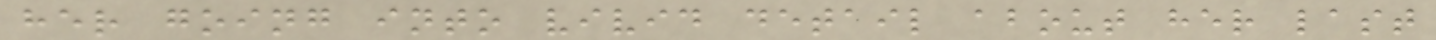her going into vivid detail about her last
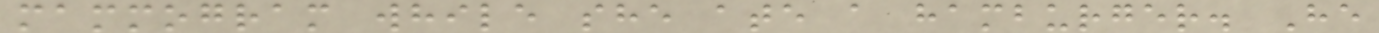mammogram while she ate a hamburger. He
